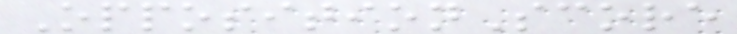OppositionScore
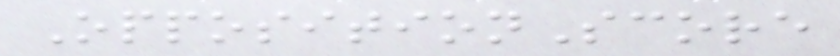OppositionScore
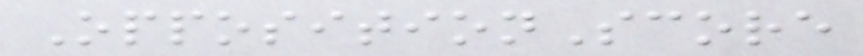OppositionScore
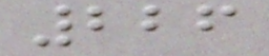226
